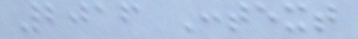2016 Context
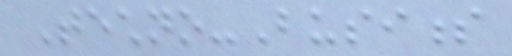Techno-Business
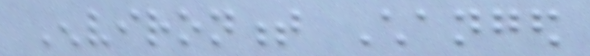Environment Changed
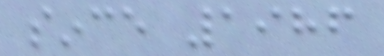since 1986
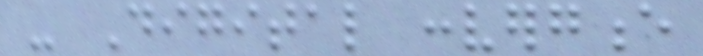- Digital convergence
